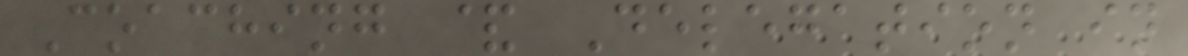Coaching & Delegation in
